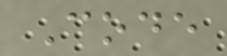Code
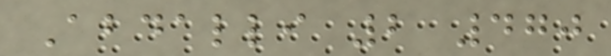Abdalli 2 470
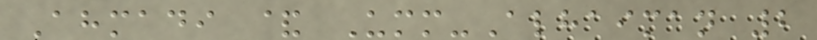Ahmadi & Umm-Alhaiman 2
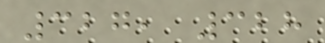327, 328
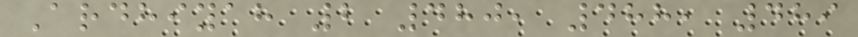Ardhiyah 2 480, 488, 489
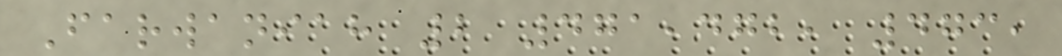Farwaniah 2 471,472, 473,
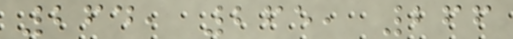264, 265, 266
